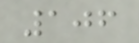106
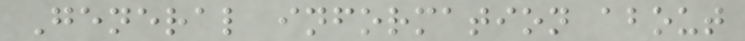General information about
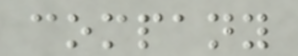company
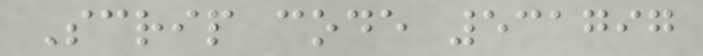Scrip code 531797
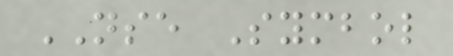NSE Symbol
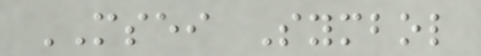MSEI Symbol
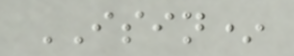ISIN*
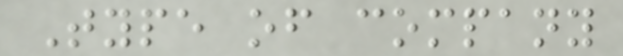Type of company
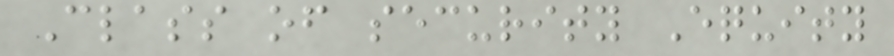Class of security Equity
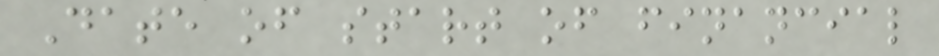Date of start of financial
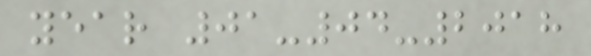year 01-04-2018
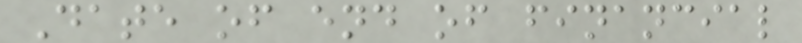Date of end of financial
